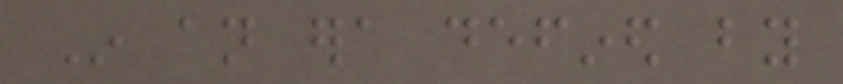In an era defined by
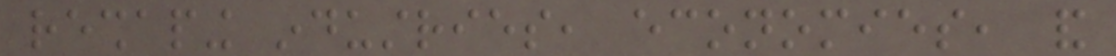reshaping industries, economies, and
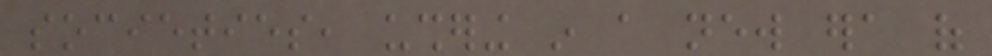societies, ushering in a new era of
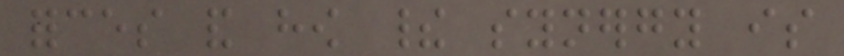forces and how their synergy is
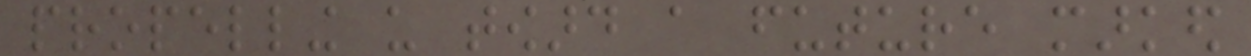propelling us toward a future marked
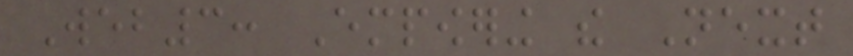Web3: Empowering the Next
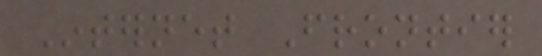Internet Frontier
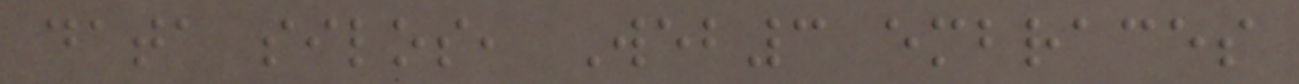data silos, Web3 embraces
